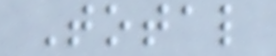Total
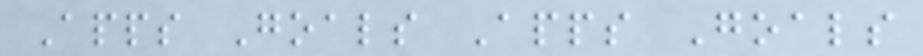Apps Goals Apps Goals
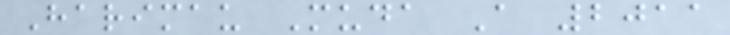Harimau Muda A 2011
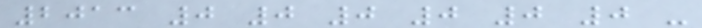2013 0 0 0 0 0 0 -
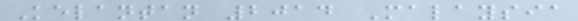Kelantan 2014 Malaysia
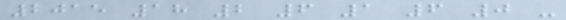2015 18 2 6 1 6 0 -
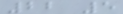22 5
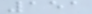151
